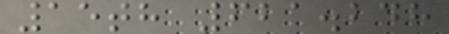15th 621.248
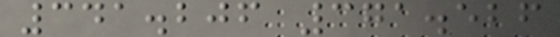341.206 371.526
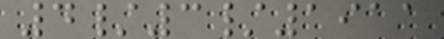4/3/1911
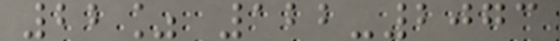22% 122-2073
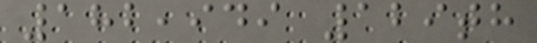182,949 129th
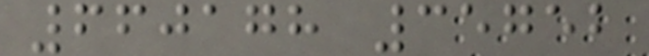660178 35752
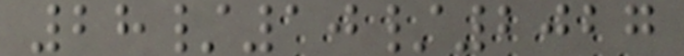28/10/2027
